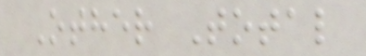Other Total
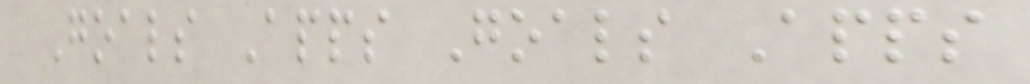Goals Apps Goals Apps
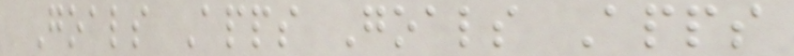Goals Apps Goals Apps
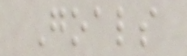Goals
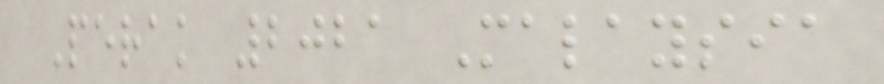Perak 2021 Malaysia
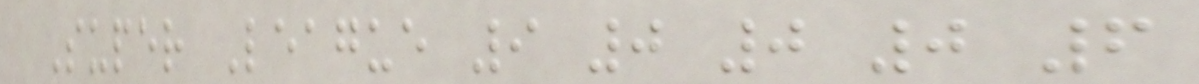Super League 9 0 0 0 6
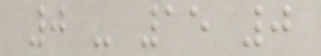0 - 15 0
